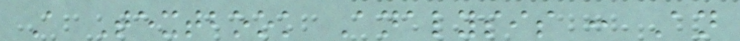A Textbook Analysis : An
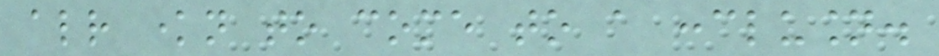already known to come to a conclusion.
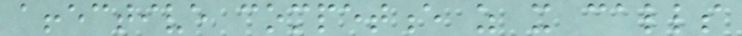affective competence as it calls
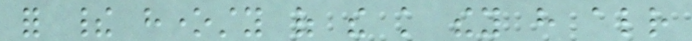for their honesty of the knowledge they have already
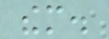them.
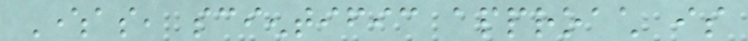Whereas, scientific approach is
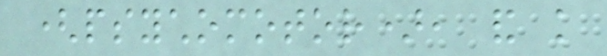(psychomotor), and knowledge
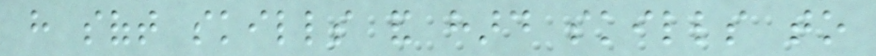have soft skills and hard skills to
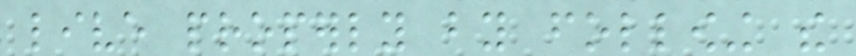live properly by following the
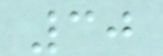30
